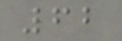62
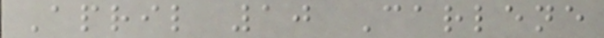April 10 Carlene
